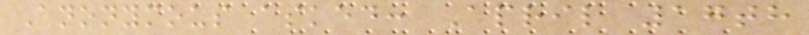Anonymous asked: April 17th
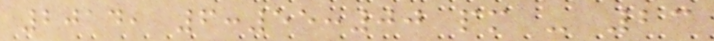2014, 6:55:00 pm - 23
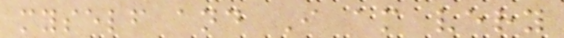myself and I am very
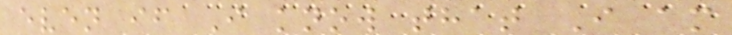even if I know that I am
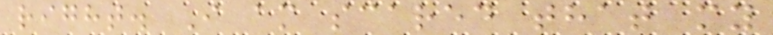right. I am scared that my
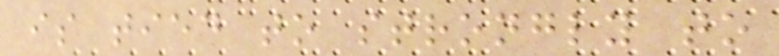is tied to strongly to
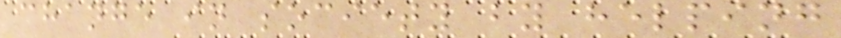change in society by helping
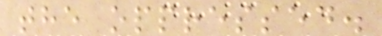the oppressed.
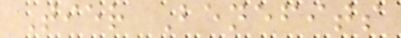Tier Benefits
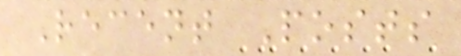Recent Posts
